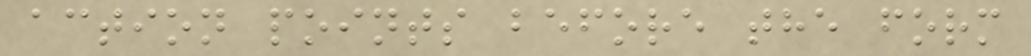action points before the form
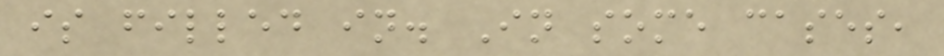is filled in. In some cases,
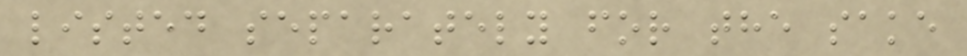listed separately for the sake
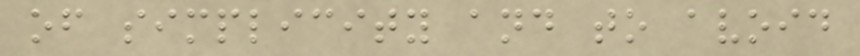of simplicity and to avoid
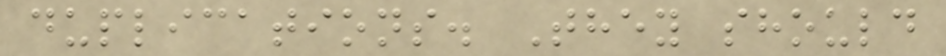duplications. They should
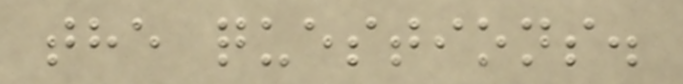the questions.
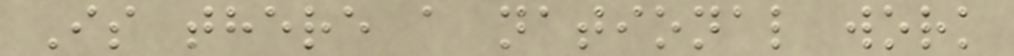Is there a national work
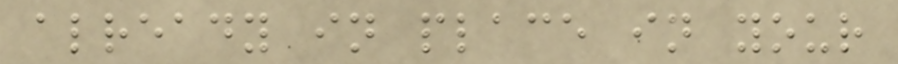already in place in your
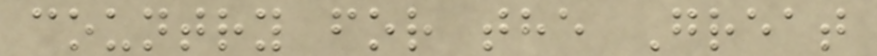country for the Great
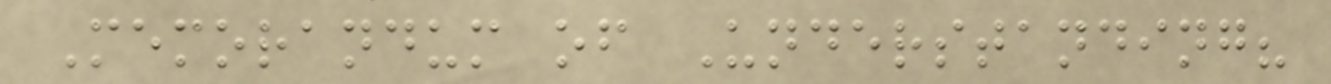Memorandum of Understanding?
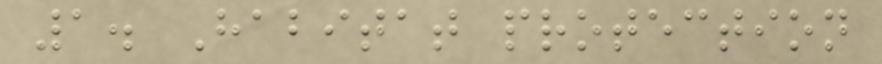1. Habitat protection
